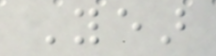Year
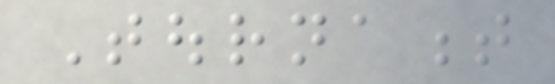Tournament
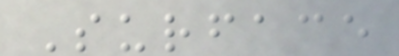Surface
